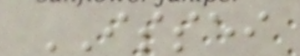ISSEI
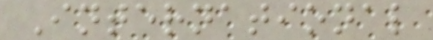International
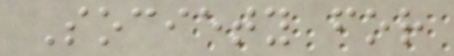Society for
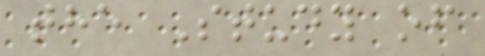the Study of
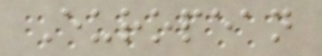European
